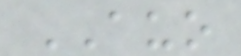AUO
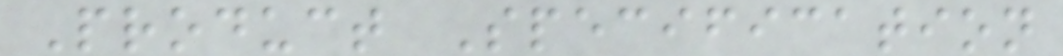Product Specification
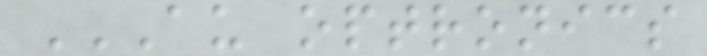AU OPTRONICS
